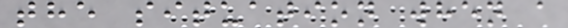the situation when a
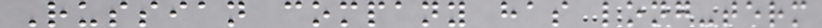Russian company has long-term
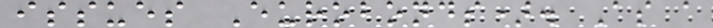issues Eurobonds). As a
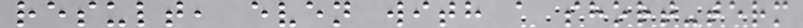result, even with a short-term
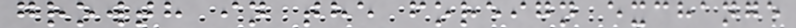growth in the foreign exchange
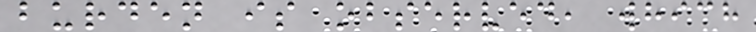burden is observed, which
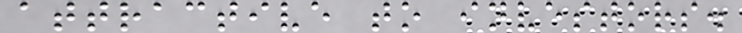attractive to investors.
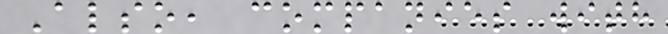Also, companies with
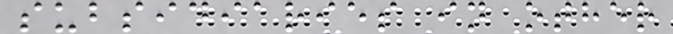subsidiaries in other
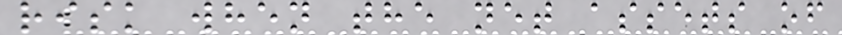risk when the net assets of
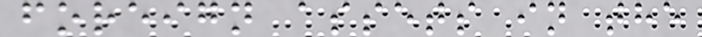foreign assets in the
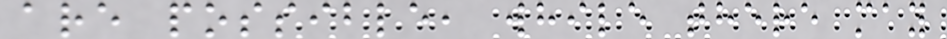are possible, while there may
